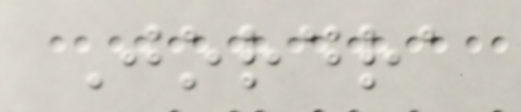Jordra
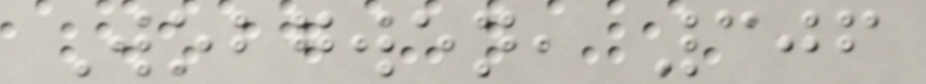Wobgwen, 306
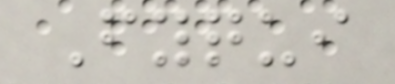Fyqui
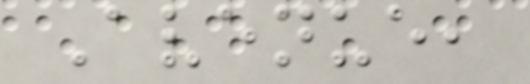Avenue,
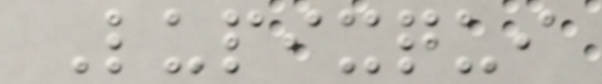Lupixqui
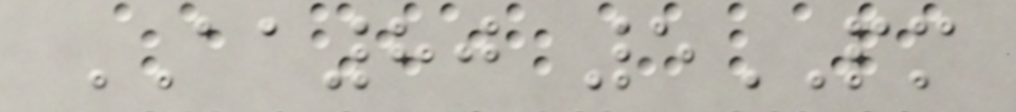AA80 5PM
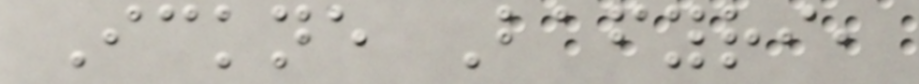Ickne Bafyri,
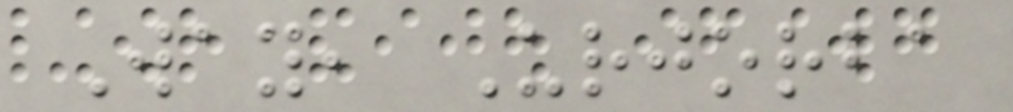Way, Urjorba
